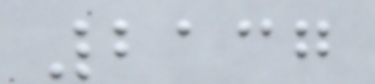2137
